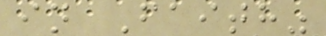in Faith"
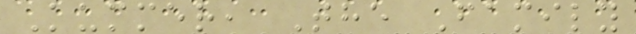Kummer, The Family
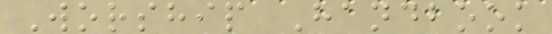Worship Handbook
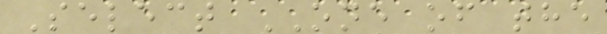Select ONE of the
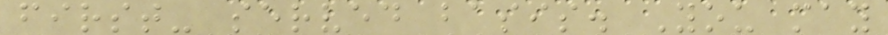first- served basis. You may
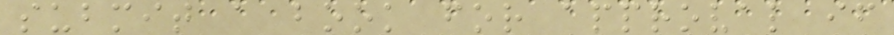submit a book for approval if
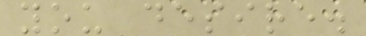you desire.
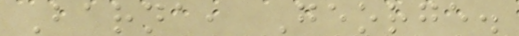Barna, George.
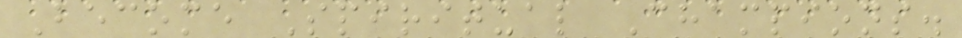Become Spiritual Champions.
